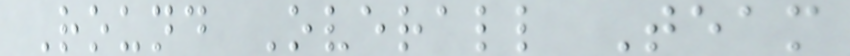Round Overall Team
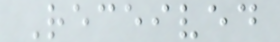Received
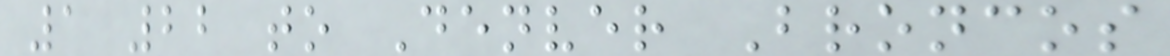1 22 to Denver Broncos
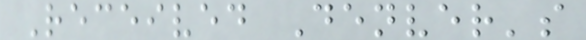Received Denver's
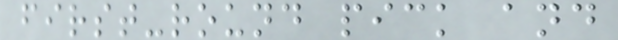first-round pick and
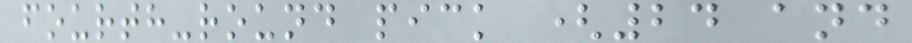fourth-round pick (24 and
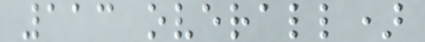113 overall)
